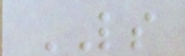LS
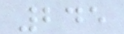245
